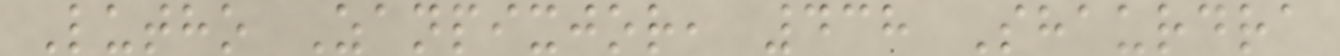Lutho Zanpixjor, 438 Shaurdra
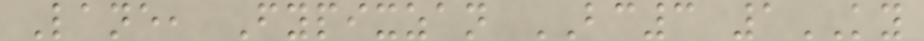Lane, Fypixzan BC3 1KY
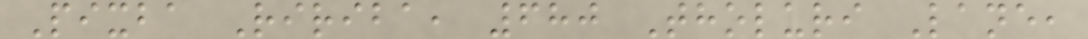Pixba Ririba, 680 Tholuri Lane,
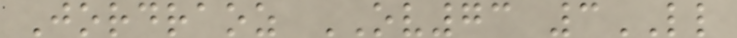Jordraoz OV73 3LL
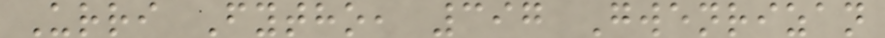Urri Fytho, 397 Gwenrizan
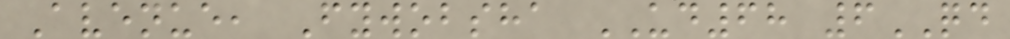Avenue, Fywobsha UD68 6QD
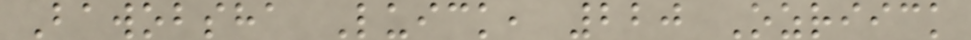Bawobsha Luick, 220 Ozriick
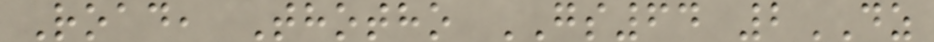Road, Thotho GS64 2DZ
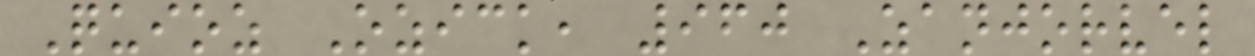Quioz Ozick, 960 Zanjorvel
